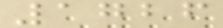1726
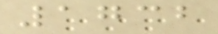1732
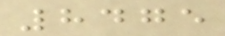8475
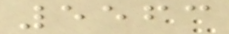5563
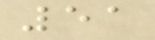51
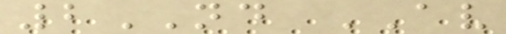2ND AV
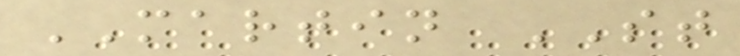MARTIN ST
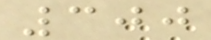300
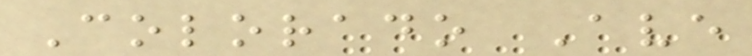Colorado Ave
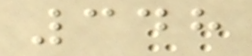348
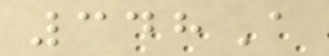348A
